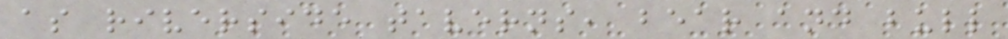as riverside taverns, bear and bull
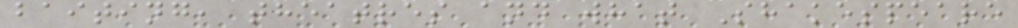baiting, theatres and what Shakespeare
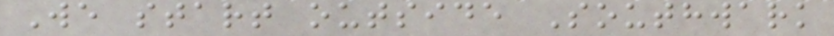We start outside Southwark
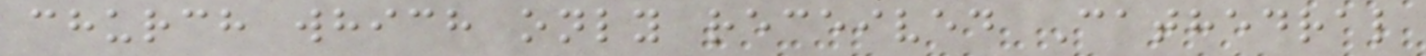church which only received Cathedral
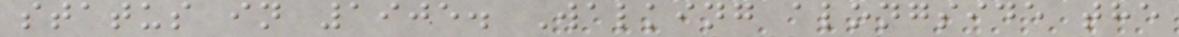status in 1905. Walking alongside the
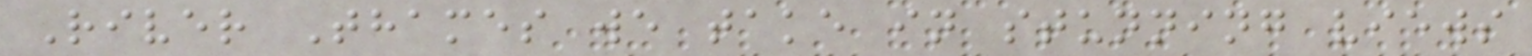River Thames we take in stunning views
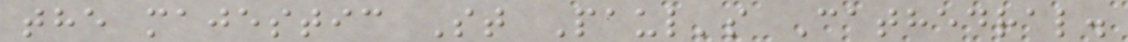the majestic St Paul's Cathedral.
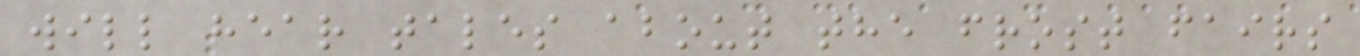will hear tales about the frost fairs
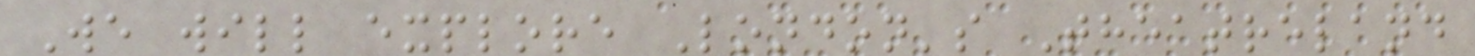We will explore London's Theatreland
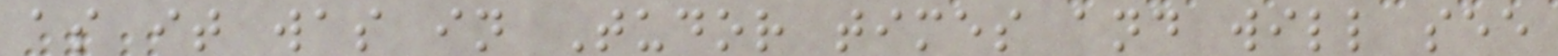as it was in Tudor times and will see
